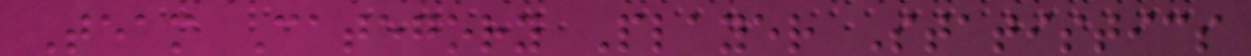Team Category Player Statistics
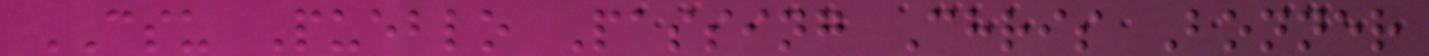CSU Pueblo Passing Chris Bonner
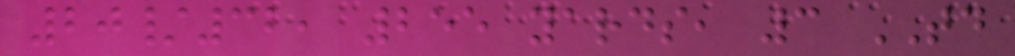20/32, 255 yards, 3 TD
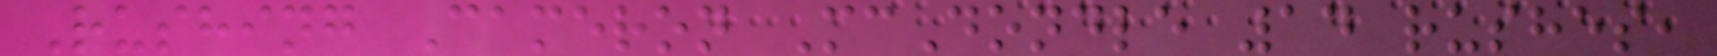Rushing Cameron McDondle 14 rushes,
